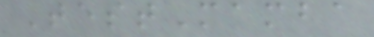TestMamba
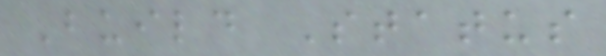Build Status
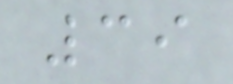39
